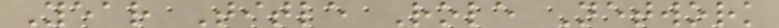Year Title Role Network
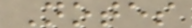Notes
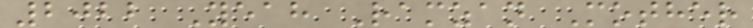2022 Yeah Ramzan Mother
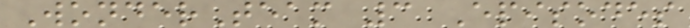WonderTeam 3 Episodes
